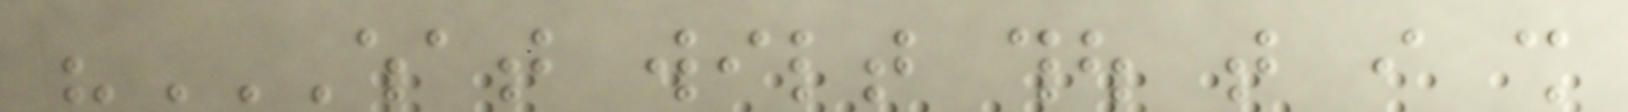"WHAT WILT THOU THAT I SHALL
